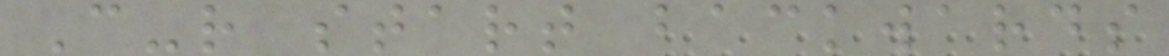C-r start backwards
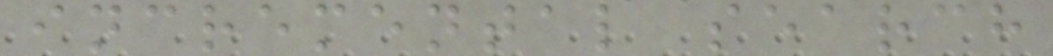incremental search
